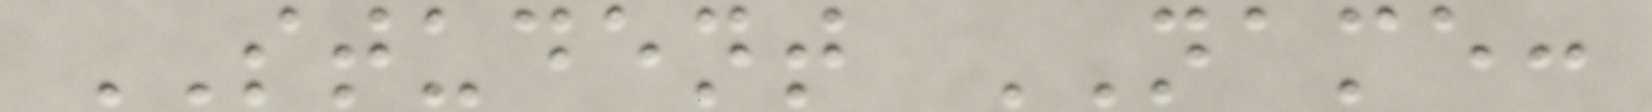STUDENT NAME:
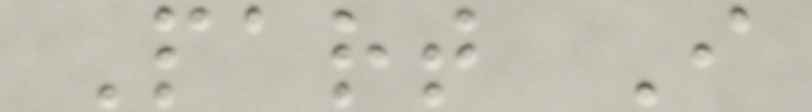Part I
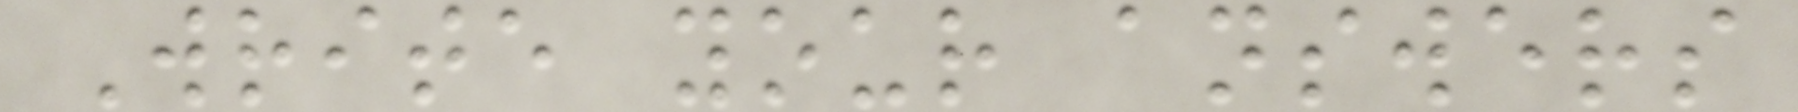Write your answers
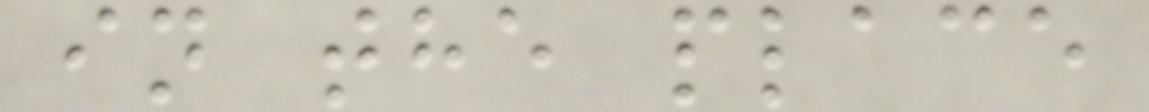in the place
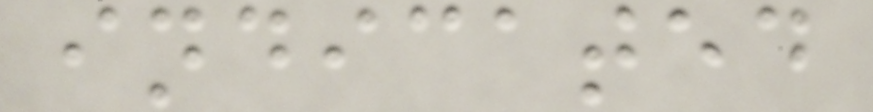indicated
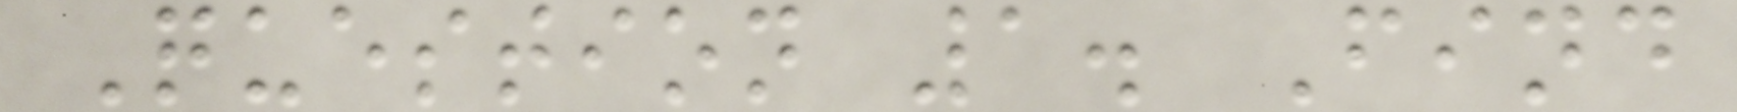Question 1. Find
